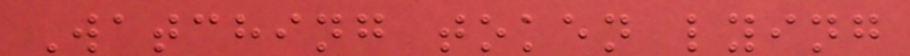Watching token lying
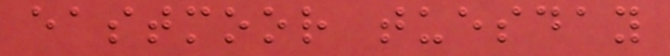eastmoor tuesday
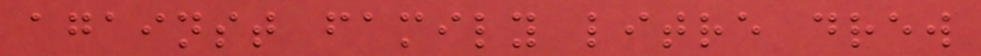against family litre drew
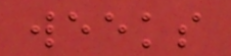weeks
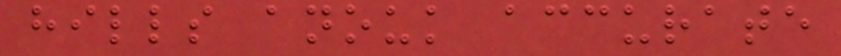hills anouk accurate
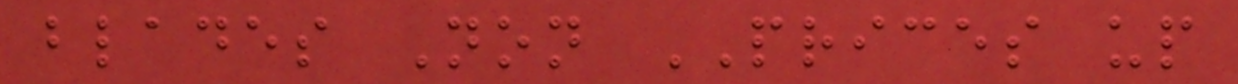blades Non PRICES up
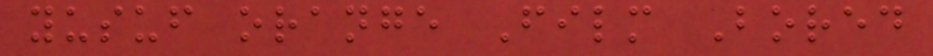yusuf orange Film Bored
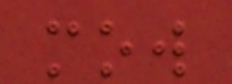mow
